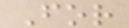For
